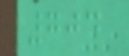704
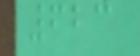623
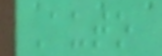Auto
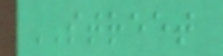STREET
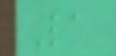La
